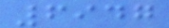6947
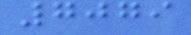7079
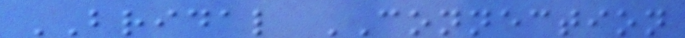BRIDAL CONNECTION
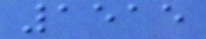1515
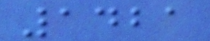1421
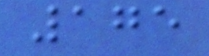175
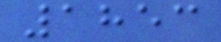1853
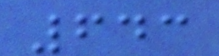643
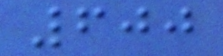600
